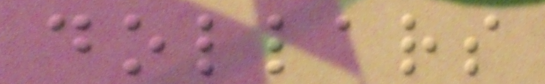dollars
